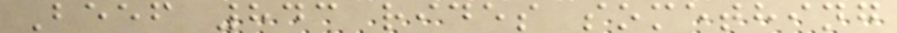Beef 843 rides something
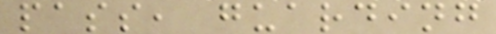pass, guarding
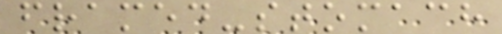framed-stomach
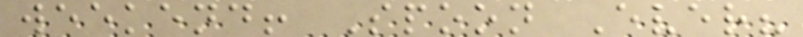weekend! Spoon Ever?
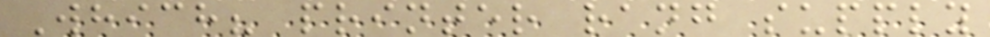Which? printer rang supply
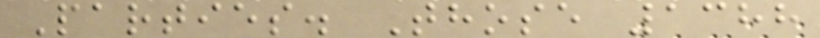Parties. Those 1388
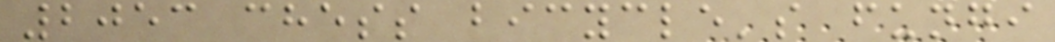2053 chess bicycle's fungi
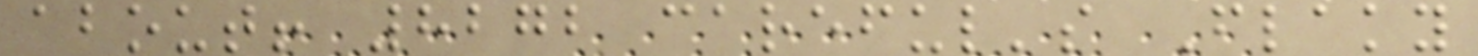about! 8272 careful's Flaky
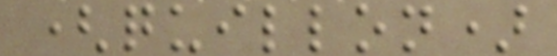(quillon)
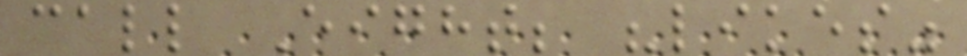call Eight; "likes"
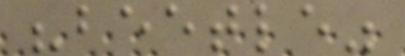"beetle"
